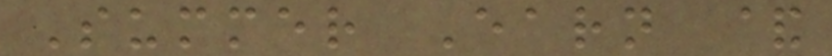Summer Earn &
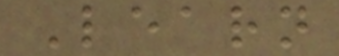Learn
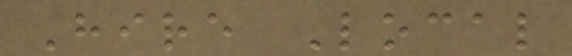Hire Local
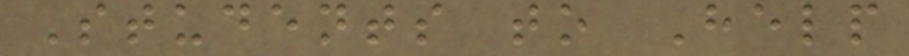Students to Help
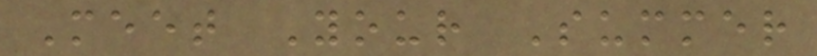Meet Your Summer
